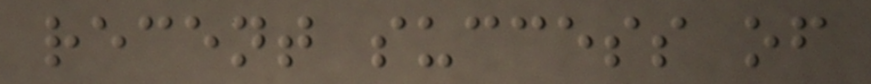recent success of
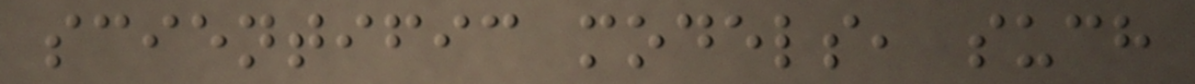scientific models, such
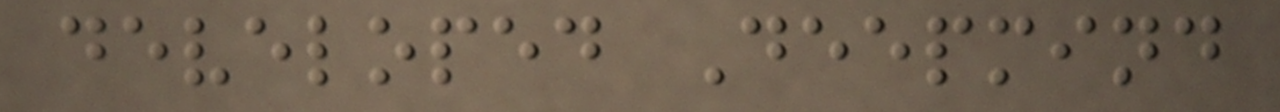developed Deepmind
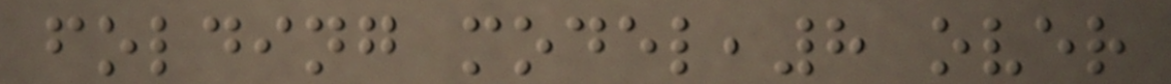folding model,8 over
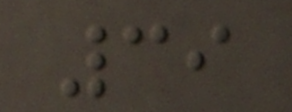39
